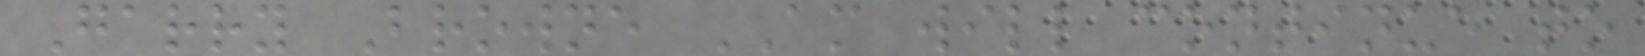Garry Browne AM will continue to
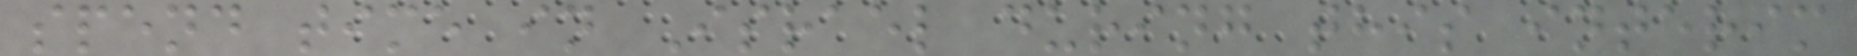spend time in Israel during this interim
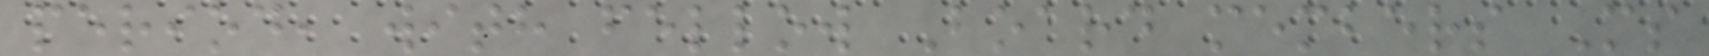period, with fellow Board members Ms
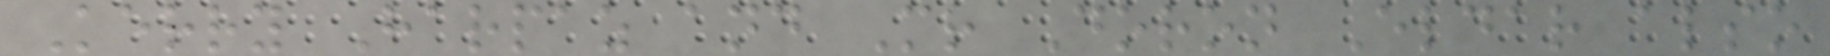Kerry Harpaz and Mr Doron Eldar also
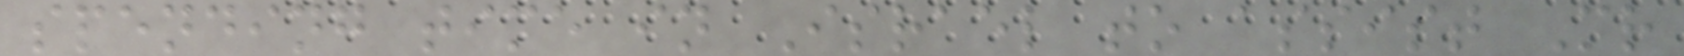spending time in Israel to assist Mr
